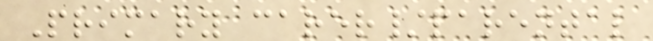Primary carer/parental
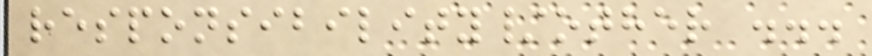responsibility/other ...
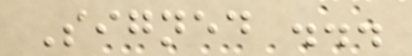Signed ...
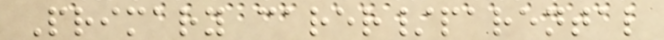Primary carer/parental
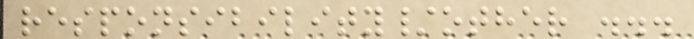responsibility/other ...
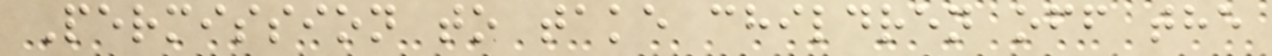Permission to take children off the
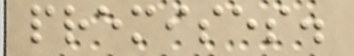premises.
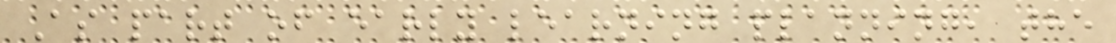As part of early learning planning, the
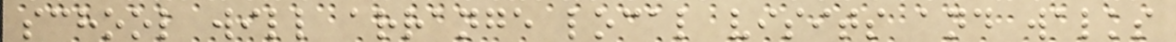school will arrange local visits and walks
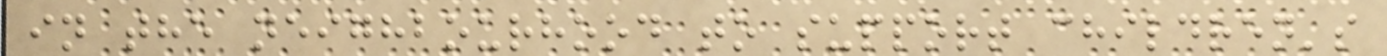in the neighbourhood to support children's
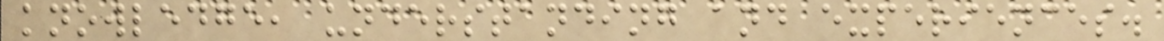knowledge, understanding and experiences.
